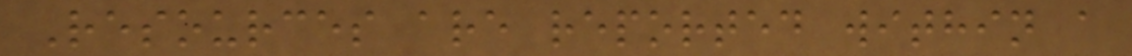Resources are reported within a
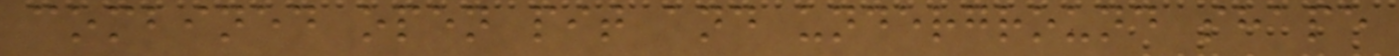combined open pit and underground shape
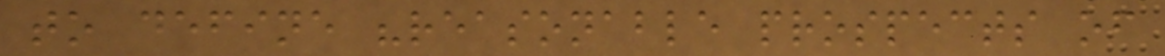to define "reasonable prospects of
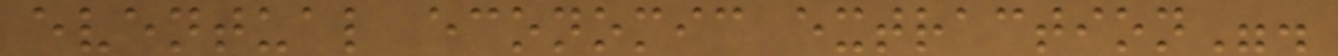eventual economic extraction".
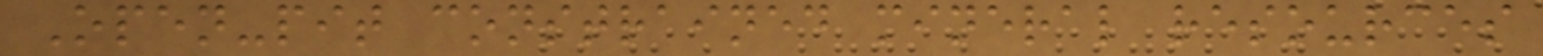Open-pit constrained mineral resources
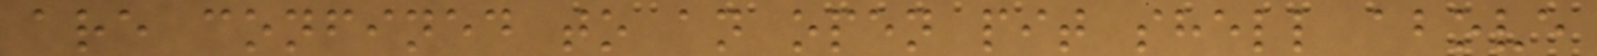are confined to an open pit shell above
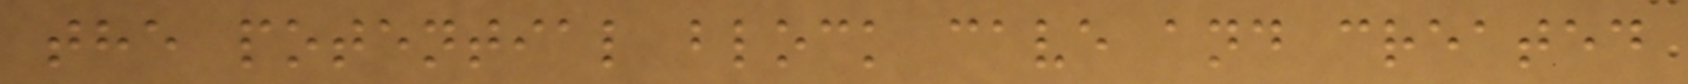the potential block cave and created
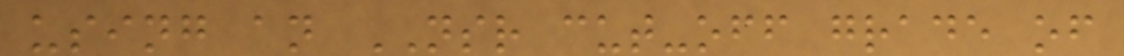using an NSR cut-off grade of
